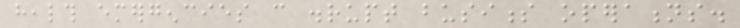health emergencies can disrupt business operations.
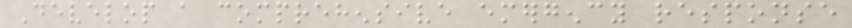Develop a comprehensive emergency response
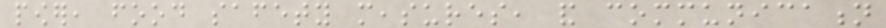power, food safety measures, and communication
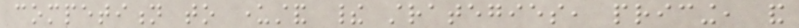competition to understand their strategies, pricing, and
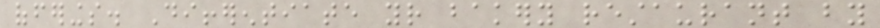offerings. Differentiate your bakery restaurant by
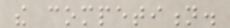the competition.
